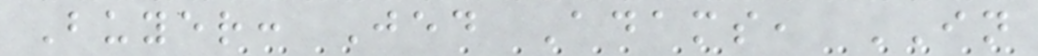Buyer: Jed Adams, IN
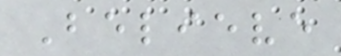Believe
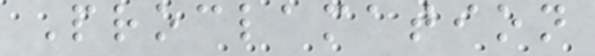Proclamation
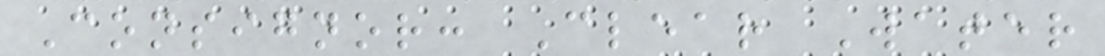Consignor: Clear Water
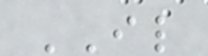IL
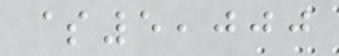$5,000
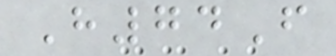H74F
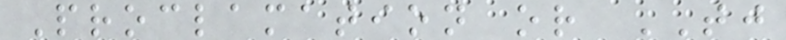Proclamation or TJ
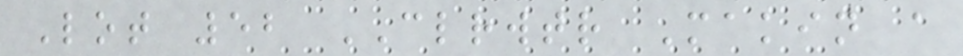Lot 52 CLRWTR Makin a
